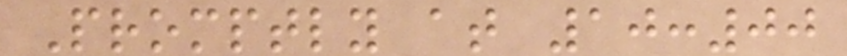Promptly at 10:00
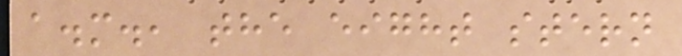a.m., the eight stern
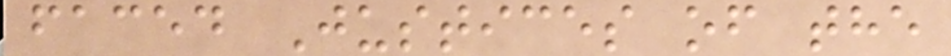faced Justices of the
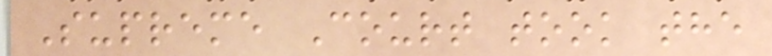Supreme Court took the
